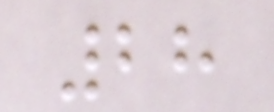28
